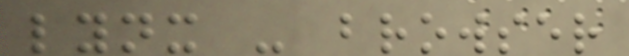lynx - browser
